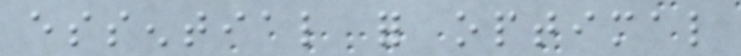essential for optimal
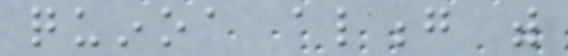quinoa along with
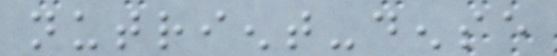nutrient-dense
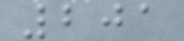201
